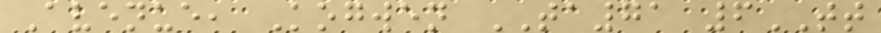Avenue, Kogwen TA71 6TT
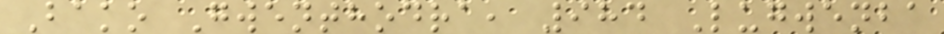Bako Gwenthodra, 984 Lugwenba
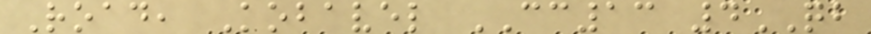Road, Kobavel CC13 4QB
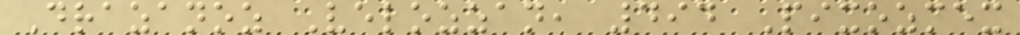Drazanoz Velozzan, 494 Pixozmex
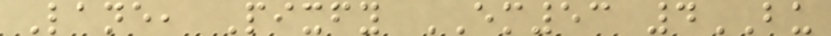Lane, Pixfy EM53 4BU
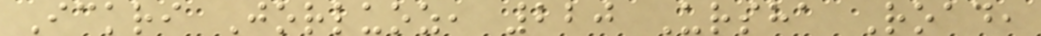Ickri Jorluoz, 220 Ursha Road,
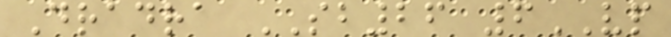Dradra SB26 6VP
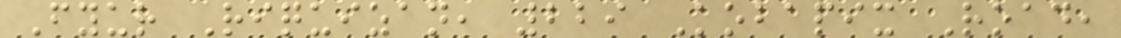Fyur Riquizan, 229 Kobapix Road,
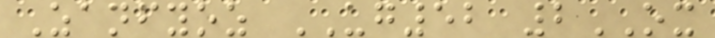Zanfyoz UG52 2OX
